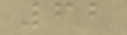62
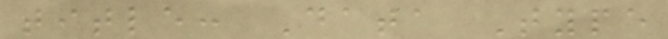title: Data Type
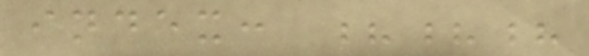index: ???
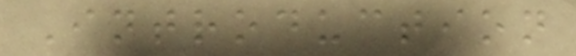Introduction
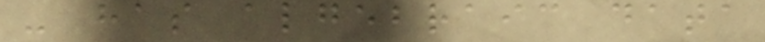- has algebraic data
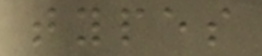types
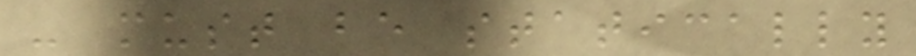- must be statically
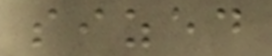sized
